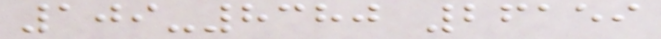109-8380 26159
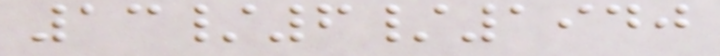13/6/1940
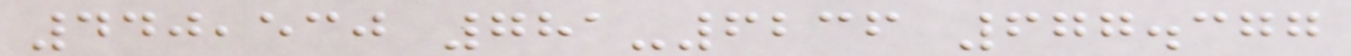440,530 781-6236 677.377
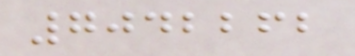7042262
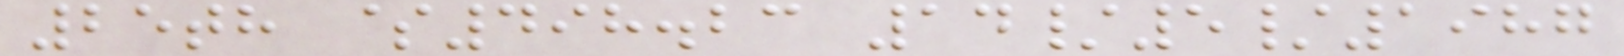25th $498.23 14/5/1987
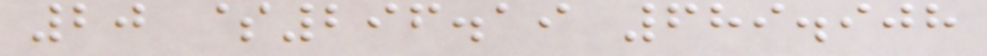20 $296.19 689.908
